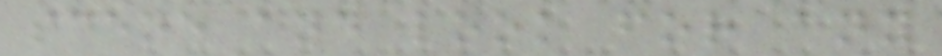scene and look for any
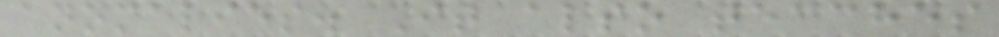anomalies. It also teaches
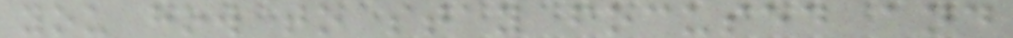you how to stay focused and
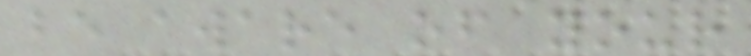be aware of your
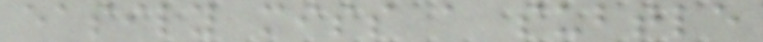easily miss a subtle
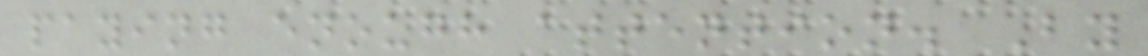paying enough attention. By
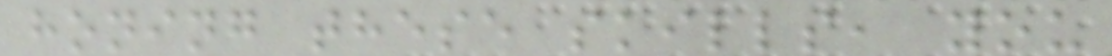honing these skills, you
